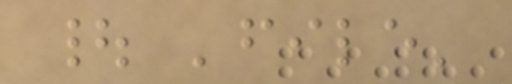| 'file'
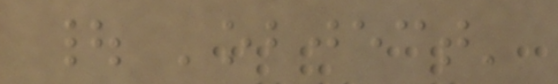| 'object'
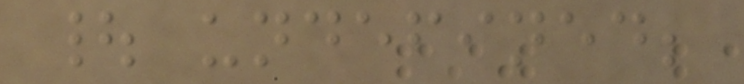| undefined;
